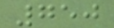750
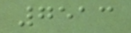7513
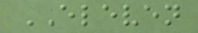ELEVEN
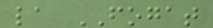la FOGAT
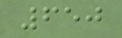650
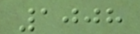1008
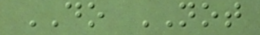DO NOT
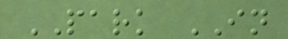PARK IN
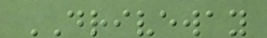DRIVEWAY
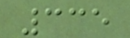335
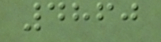4860
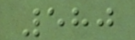580
